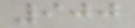900
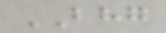BHG
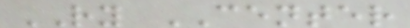RY CENTER
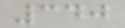340
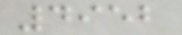4952
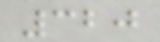320
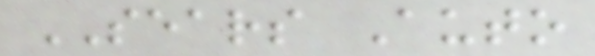SEARS Auto
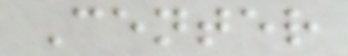Center
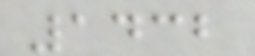1432
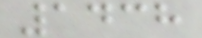1438
